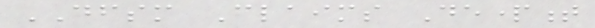DFSM Claims Department
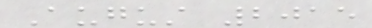August 2015
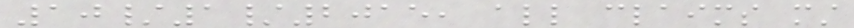10/1/2015, all claims must
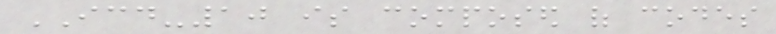ICD-10 is composed of codes
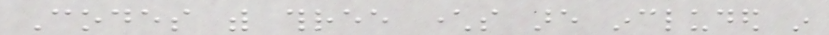Codes with three characters are included in
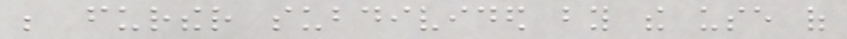be further subdivided by the use of
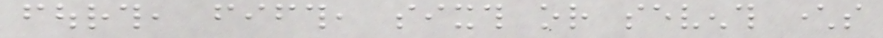fourth, fifth, sixth or seventh characters
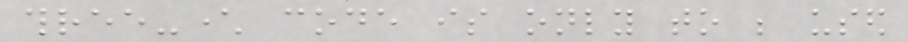three-character code is only to be used
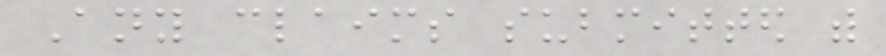Any claims submitted with
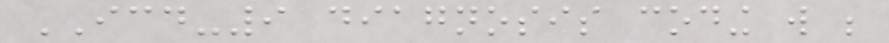ICD-9 diagnosis coding will be
